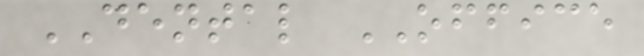DENTAL OFFICE
